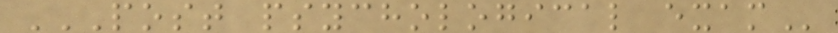POST PSYCHOLOGICAL EXAM
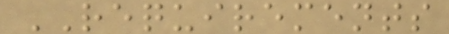REQUIREMENTS
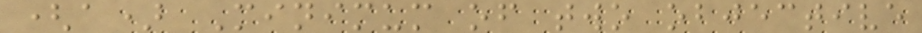(a) Minimum of two objective
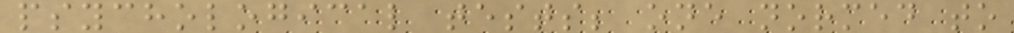psychological tests; one normed to
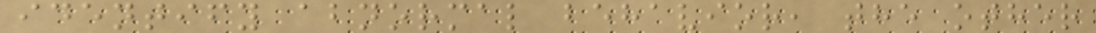identify abnormal behavior, the other
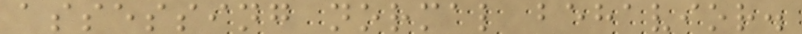assessing normal behavior.
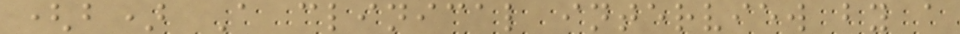(b) A clinical interview by a
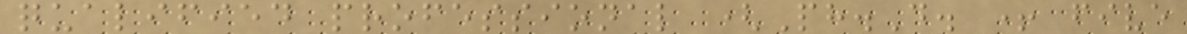qualified professional (Ph.D. + five
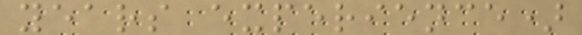years experience)
